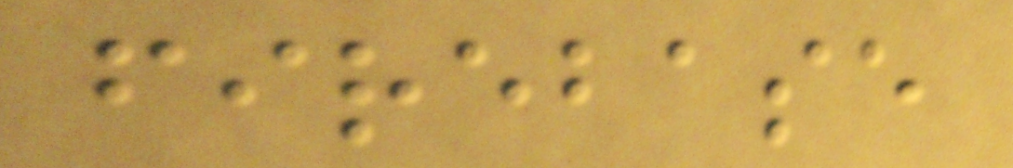firebase
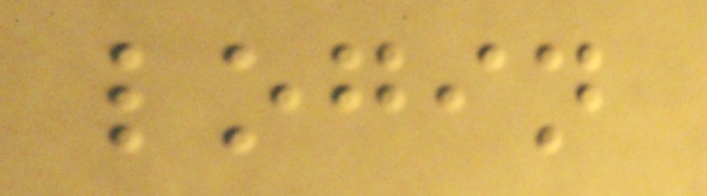login
